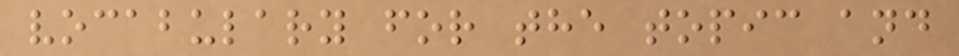vocabulary for the topic and
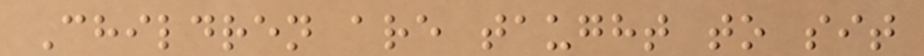Children are taught to sit
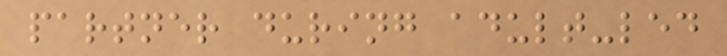partner during adult-led
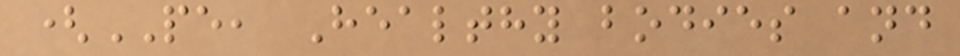(PE, Healthy bodies and
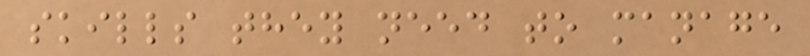skills they need to manage
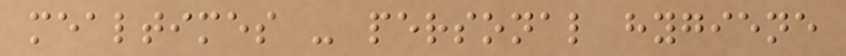mealtimes - personal hygiene
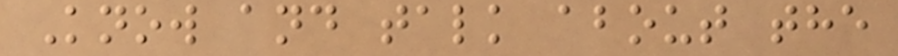Know and talk about the
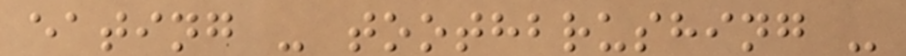eating - toothbrushing -
